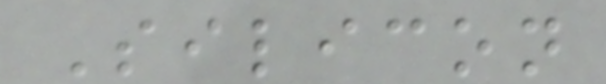Silicon
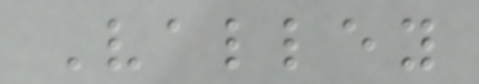Valley
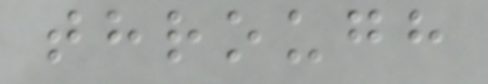through
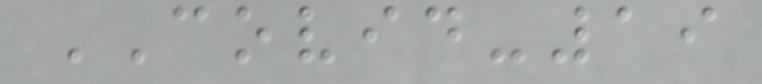COVID-19
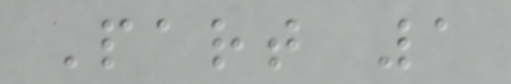Part 1
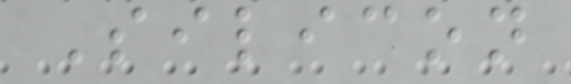Silicon
